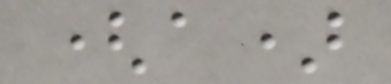(a)
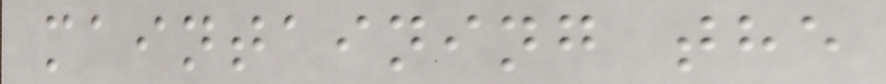maintaining the
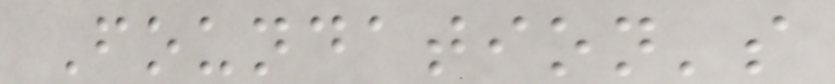Foundation's
